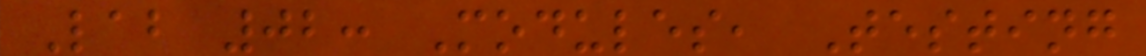Lab 02: Modules, Testing
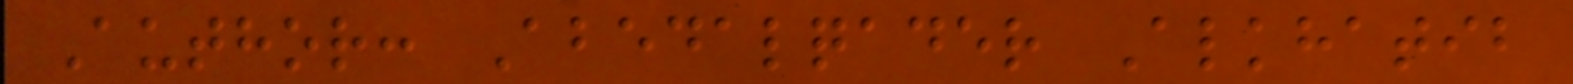Author: Abedalqader Alkhatib
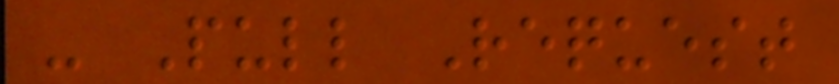- Pull Request
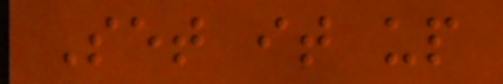Set it up
